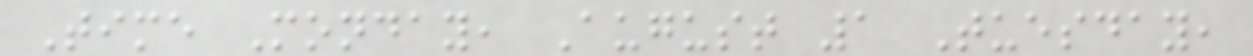Time Monday, August 1 Tuesday,
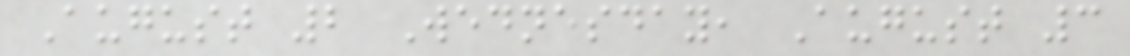August 2 Wednesday, August 3
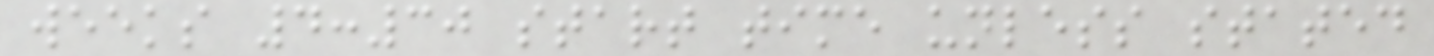weeks 4:30 start time unless stated
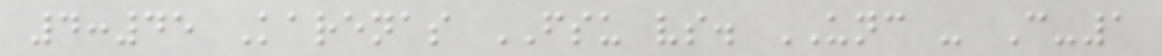4:45 Karenas FSU vs. UNC - C-1
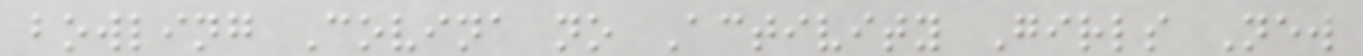bowling Covina no Activity Girls New
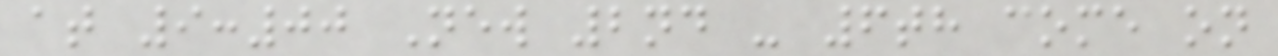at 9:00 New 2nd - 6th come on
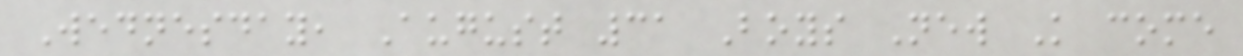Wednesday, August 31 Boys New K come
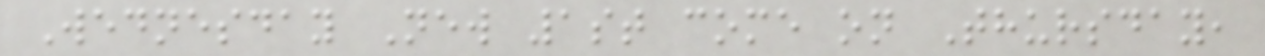Wednesday New 1st come on Thursday,
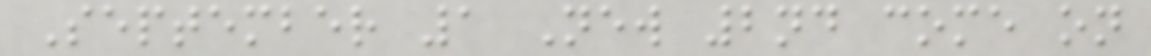September 1 New 2nd come on
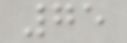75
